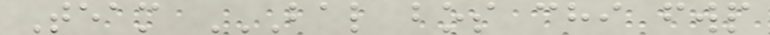Team BAL BOS CHI FWP
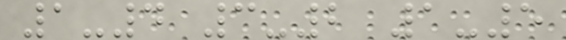1-4 3-2 1-5
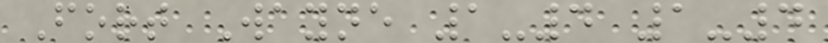Fort Wayne 1-4 1-4
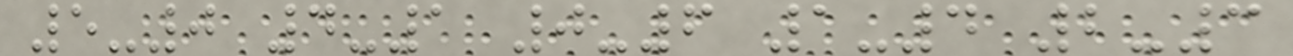5-0 4-1 0-6 1-4 2-3
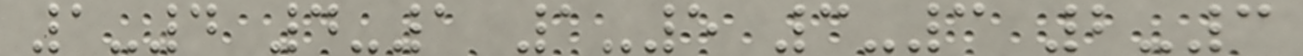1-4 4-1 1-5 3-3 2-3
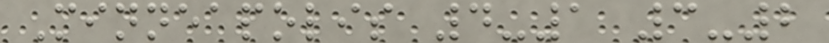Minneapolis 4-1 3-2
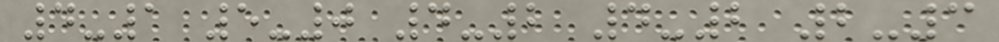4-1 5-0 4-2 4-2 2-3
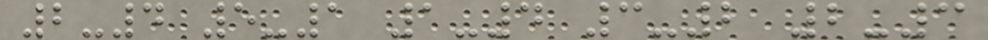2-4 5-1 1-4 3-2 2-3
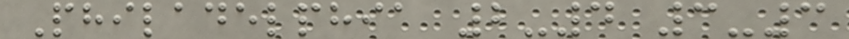Philadelphia 2-4 3-3
